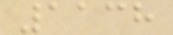1138
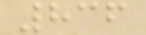836
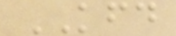KFD
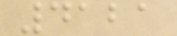4121
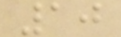10
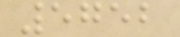5752
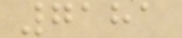7181
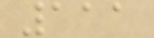111
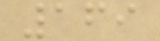169
